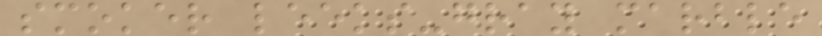smoker leeks-gray marble
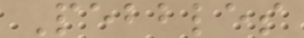Pebbles
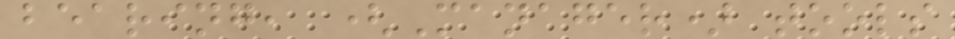bearing, (Manager) tools
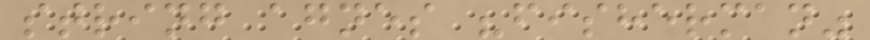string agnes "fisherman"
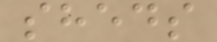sheds
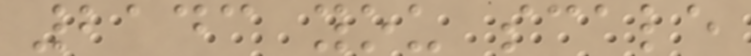2143 you scale
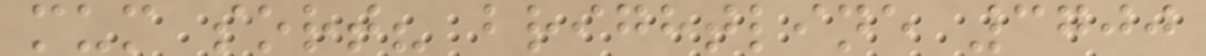mum sort? brightline 3700
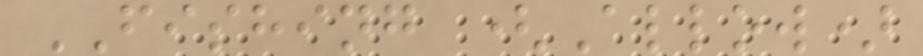FISHING (Allow)
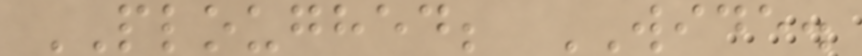PLOUGHED; WIDE.
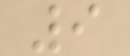9
